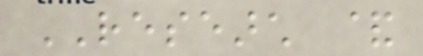RESEARCH &
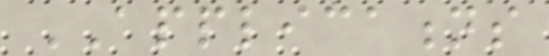APPLICATIONS
